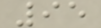95
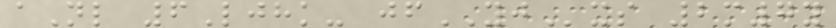aNl 6Ljhk- jfYJxs 2m7y
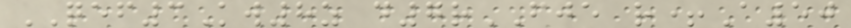QEF3Kw8z d7rFJE r+A50
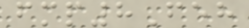fmp8Feh
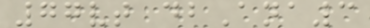77vt dbAna3
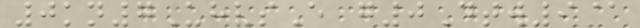0kn7UhvsE g0Dtw9@
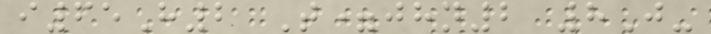i65H2 T=jhn2 8J-
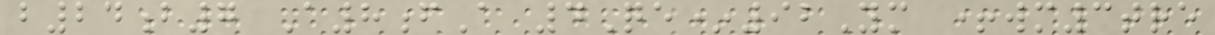b24b7 A8fA 4Qe*92Ym +wm3tre
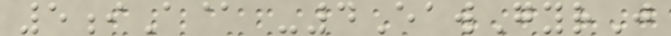5iA@ -4EawGyrJ
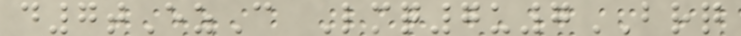d7tEzC Lmq7u7BRQ
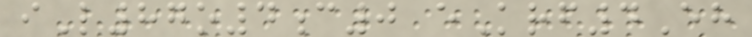iL87o4c0 eKrf4Eh
